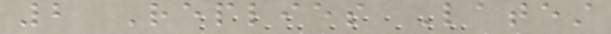2 Replies Latest
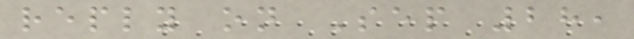reply on Sep 28,
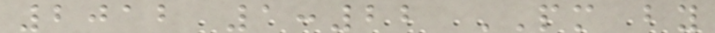2012 1:22 PM by
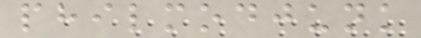philmodjunk
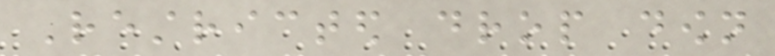Restricted drop down
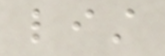list
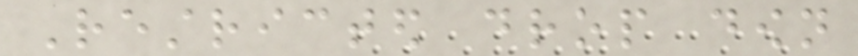Restricted drop down
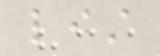list
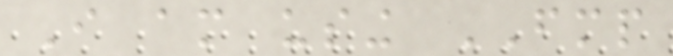I am using FMP
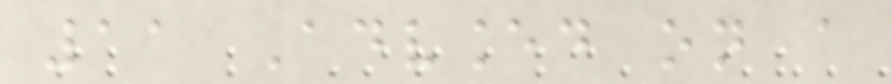11 Advanced on a
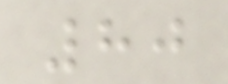80
